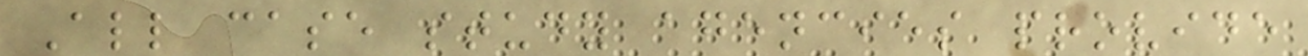All case study agencies provide
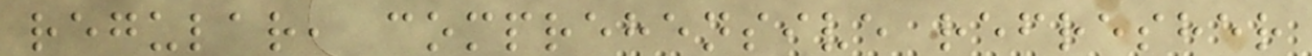regular, comprehensive refresher
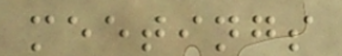meetings
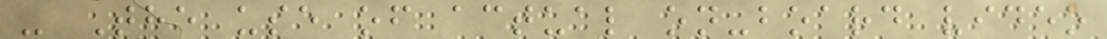- The use of actual on-board video
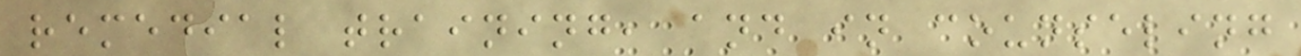remedial training, and in counseling
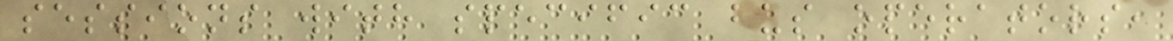sessions with specific bus operators,
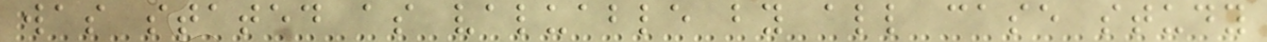was stated as valuable by all case study
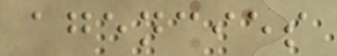agencies
